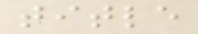title
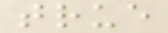true
